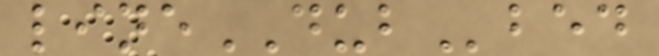lineDUBbed
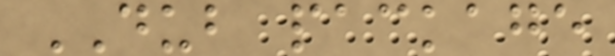DUB package
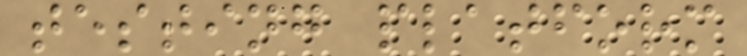testing platform
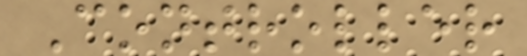Controller
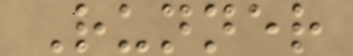Runner
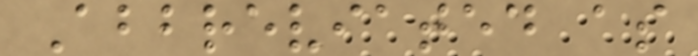Abbreviated as
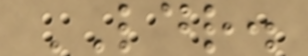LDR.
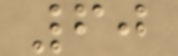60
